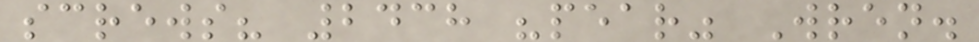screws? 2438 "pear" Wren.
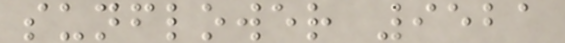sunflower 9521
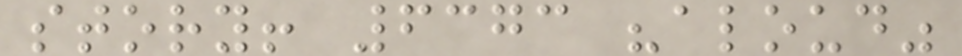story! 6373 "aloud"
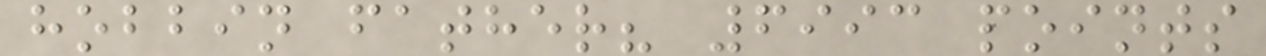hobbin father? 6993 points
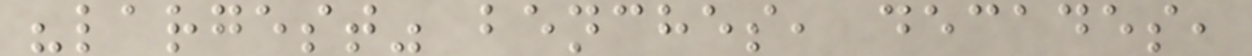"largest" benches, decades,
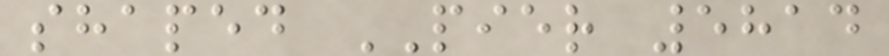shaped PIER 5814
